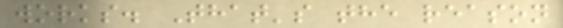works. That's the reason
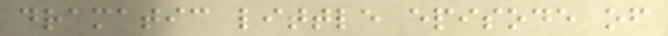dramatic little episode of
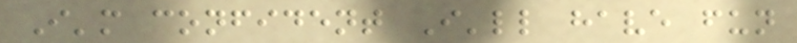I'm confident I'll have fun
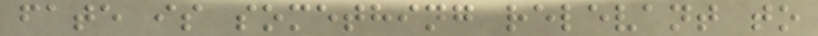fate is something relevant to
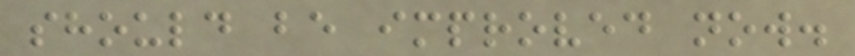should be improved now.
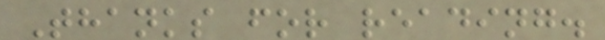Thanks for reading.
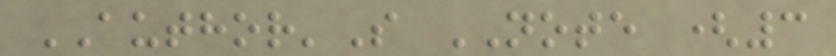AUTHOR'S NOTE (3
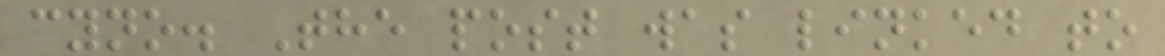cyno. The post was linked to
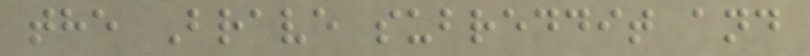the Brave subreddit and
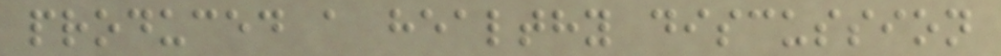produced a healthy discussion
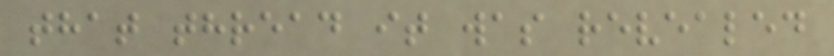that thread it was revealed
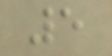5
